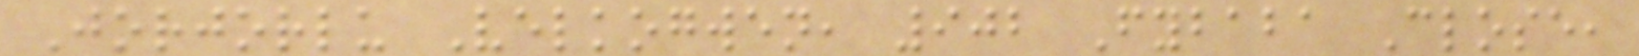Jorjorlu Velkogwen, 902 Fybaba Close,
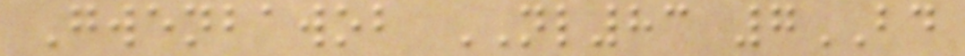Gwenbawob NL83 7BD
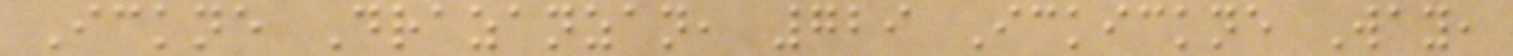Ickne Drazanzan, 729 Ickickne Way,
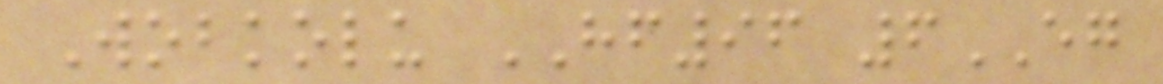Wobkolu HF96 6EG
